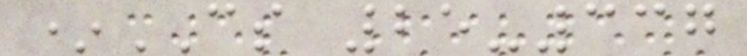*CS 25-337
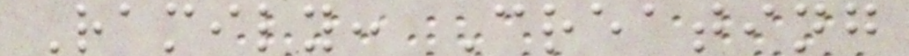Ramily: Creating
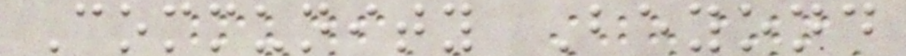Community Beyond
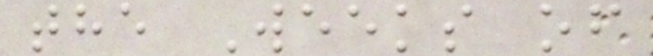the Weeks of
